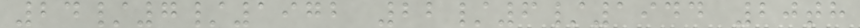24/7/1972 22/6/1944 20th
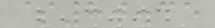$80.35
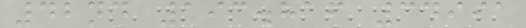42nd 193.816 34991
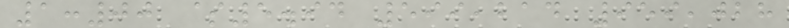1:00 $5.94 599,214 959,028
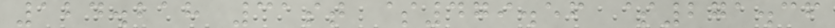124.218 31st $479.56 $271.36
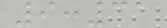9:31
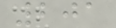201
